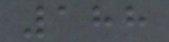188
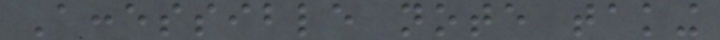Accessible note taking
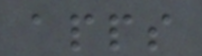apps
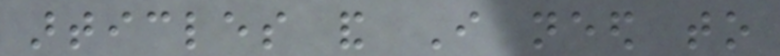articles and I need to
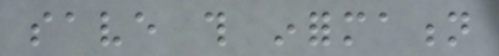save this information
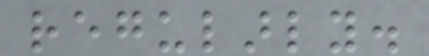regularly.
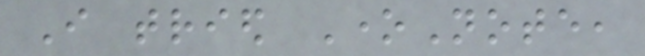I tried OneNote,
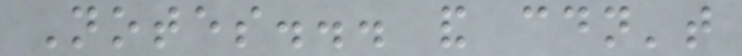Notes... and couldn't
